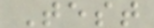Test
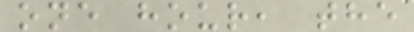one hour, the
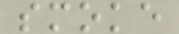smoke
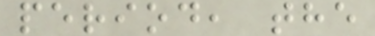period, the
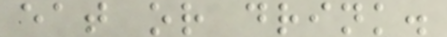eat or drink.
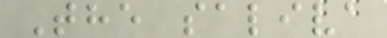The saliva
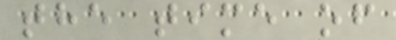the time of
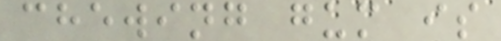chewing gum is
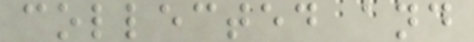collected and
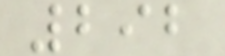292
